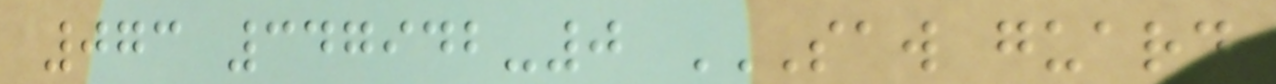073 347942-0 SAW GUARD
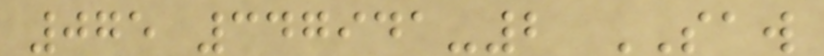075 347941-2 SAW
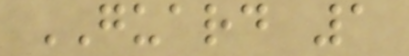GUARD 1
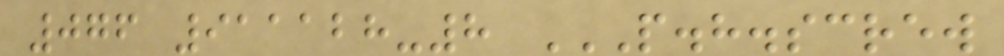076 911128-8 P.H.SCREW
